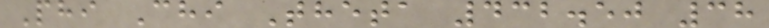Phi Chi Theta 432.50 38
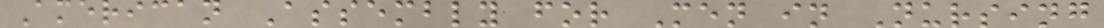American Assembly for Men in Nursing
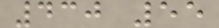430 55
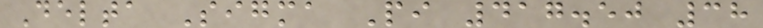Delta Sigma Pi 417.50 38
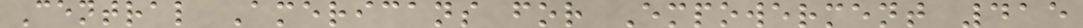Central Americans for Empowerment 415
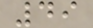49
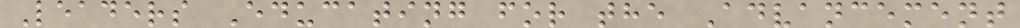Leaders Educating for the Advancement
